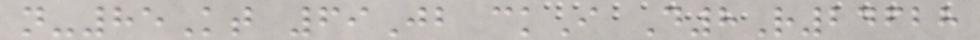n-85Kt 69Jb ckI D8R24628
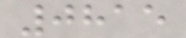0815
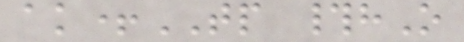ak+TP #hO
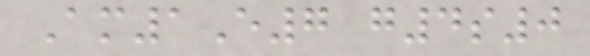Am1E7 g4s0
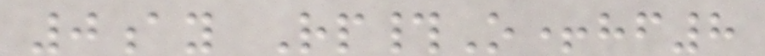0ay Rp#O+hf8
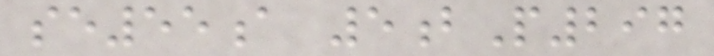se55a 5bP297
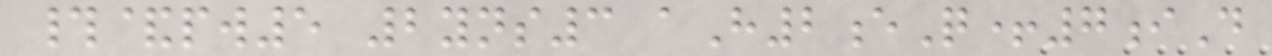#&pw5 2yns3 aH2eQ+7iD
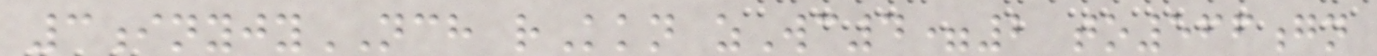3inyjyNCH rKkn zWc4=2 to566gn
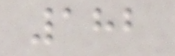182
